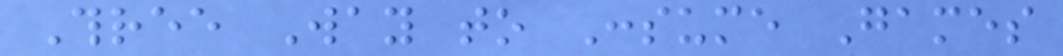Three Way to Consume Games
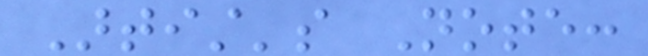Artist's Note:
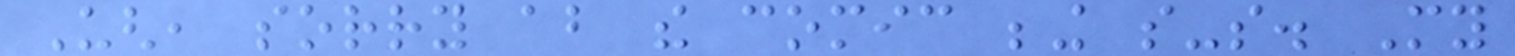Ugh, sorry about the comic being so-so. My
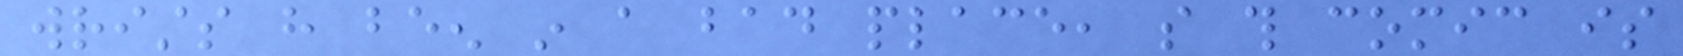wrists have been in a bad place, so this comic is
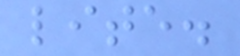lite.
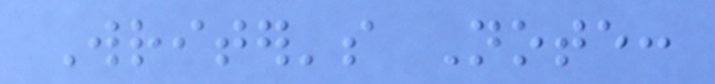Writer's Note:
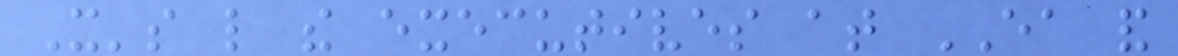It's like the executives at EA and
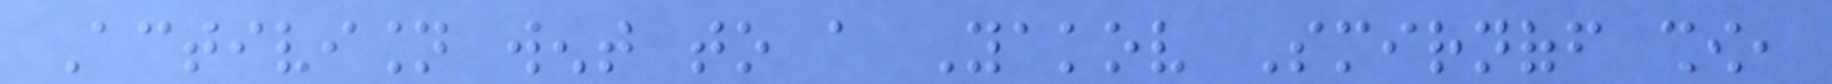Activision went to a Yakov Smirnoff show,
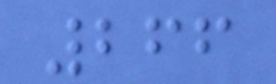266
